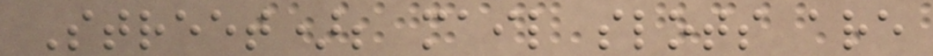Street); mail slots are
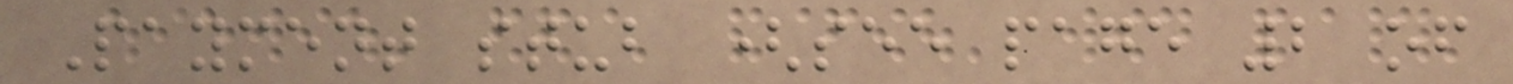Payment stub (see page 2 of
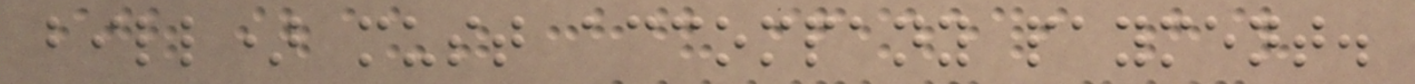bill) must accompany payment.
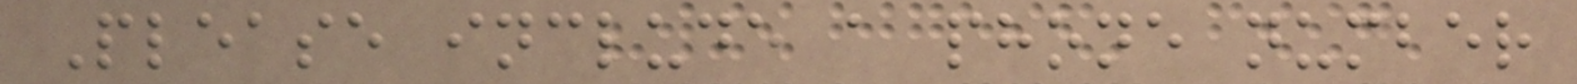Please include a phone number
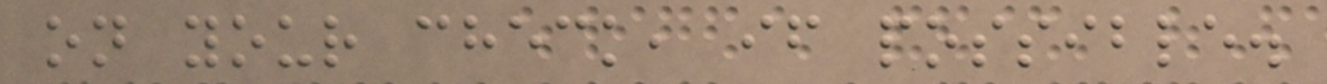on your check, if possible.
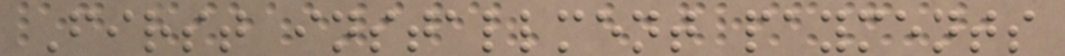First installment payments
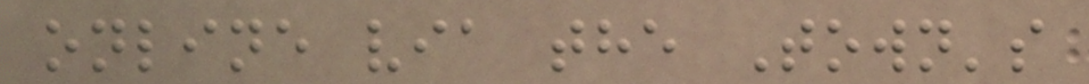online via the Town's
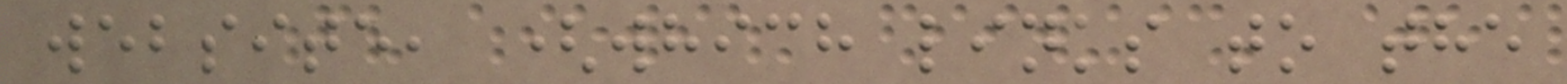website, (which links to the
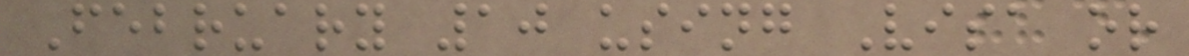February 10 using Visa or
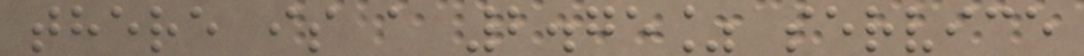there is a 2.75% service
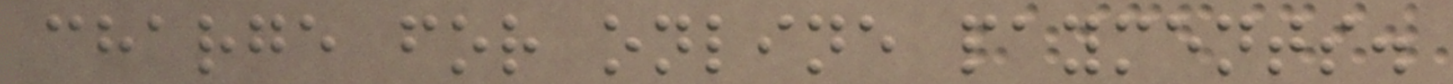charge for online payments.
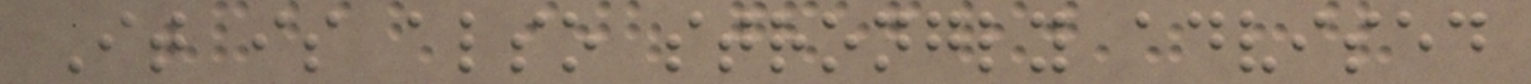It is also strongly advised
